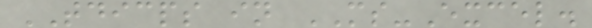TDICPS in MS-Excel.
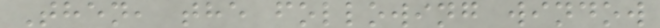Then, the following window
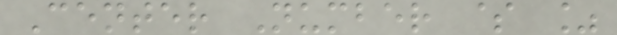Center Number $ %
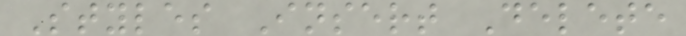Styles Insert Delete
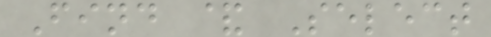Find & Select
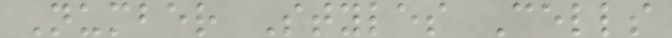Number Styles Cells
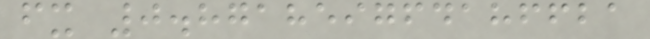fx 0.871859764186621
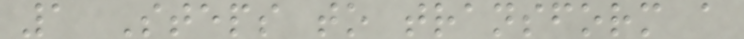1 Steps to transform a
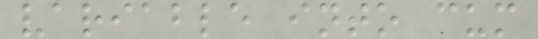variable into cum
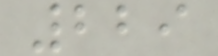229
